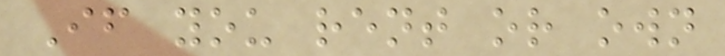If you rent or own
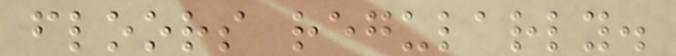floors regularly.
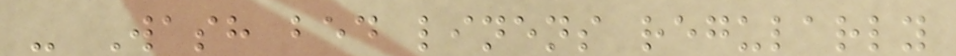- Wash bed linens regularly
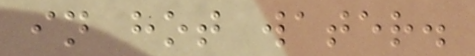in hot water.
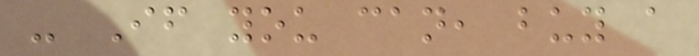- If you can, buy a
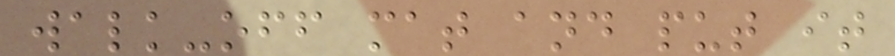walk-off mat and put it
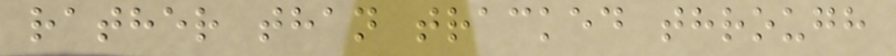rather than tracked through
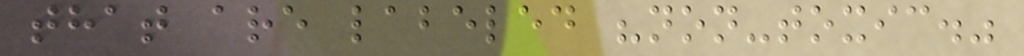that are labeled "non-toxic."
